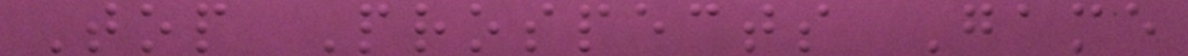Top Prospects Game
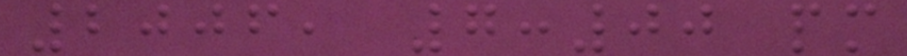2006, 7:00 pm
